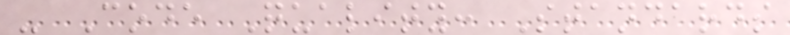- Code Quality: Standards
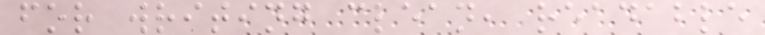for writing clean, readable
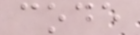code
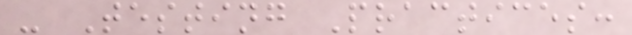- Testing Practices:
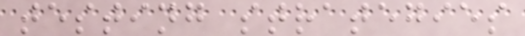testing strategies
